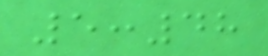5:48
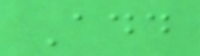Add
